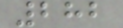282
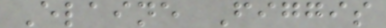Elaine Figgis
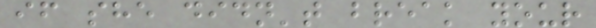if she didn't break your
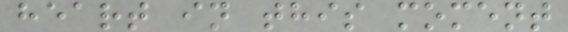heart in this moment
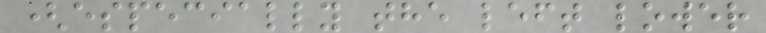(especially the left lower
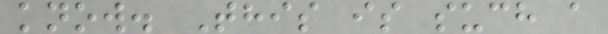know. This is such a
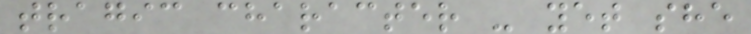tragic character - yet she
